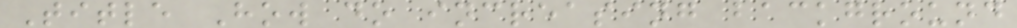Title How do increasing background
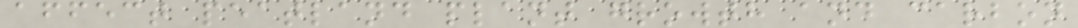affect peatland plant growth and carbon
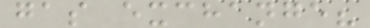gas exchange?
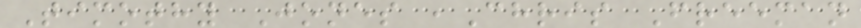Timothy Jones ,Chris Freeman
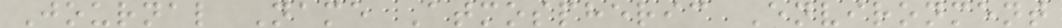Journal Name Atmospheric Environment
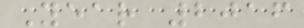Year 2016
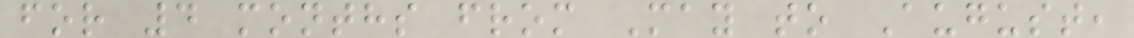for 4 months from May to August,
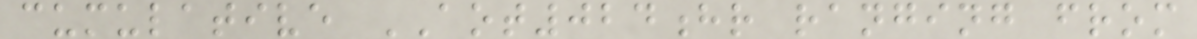cumulative AOT024hr ranging from
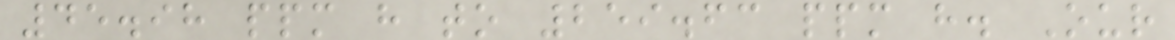45.98 ppm h to 259.63 ppm h. Our
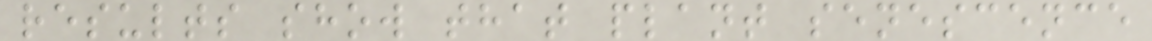results show that plant senescence
